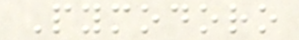Pymodoro
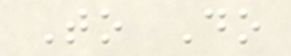To Do
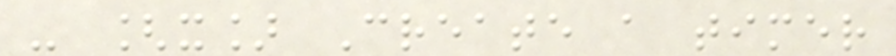- [x] Create a timer
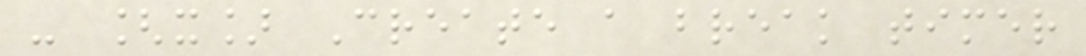- [x] Create a break timer
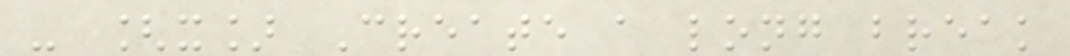- [x] Create a long break
